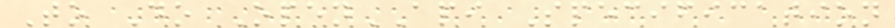To Do OpenAPI Specification
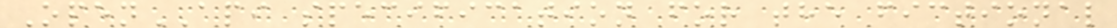OpenAPI specification for the fictional
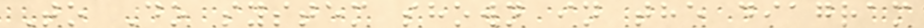To Do system shown in the diagram
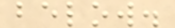below.
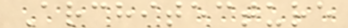Architecture
